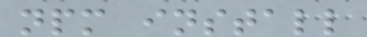npm install
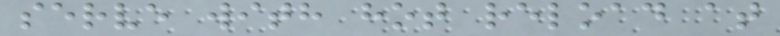serve with hot reload at
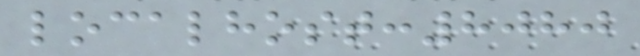localhost:8080
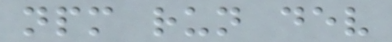npm run dev
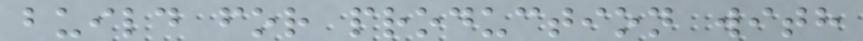build for production with
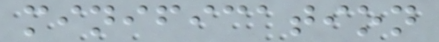minification
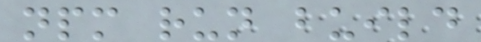npm run build
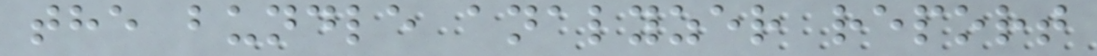the bundle analyzer report
